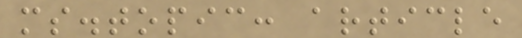ms.topic: article
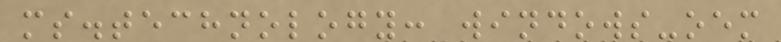ms.technology: windows-oem
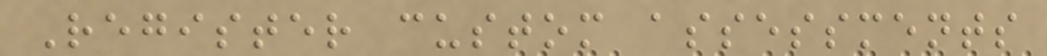Register custom assessments
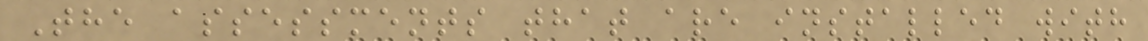The assessments that are installed with
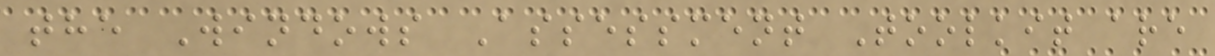the Windows Assessment Toolkit are
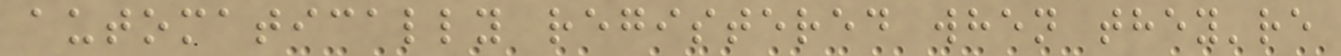automatically registered when they're
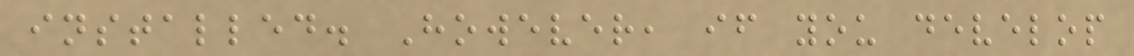installed. However, if you develop
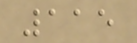115
